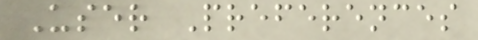User Preferences
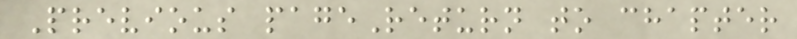Previous pageReturn to chapter
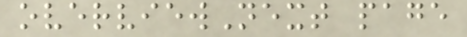overviewNext page
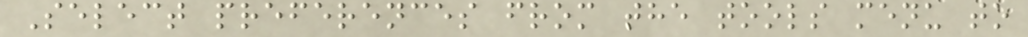Select preferences from the tools menu to
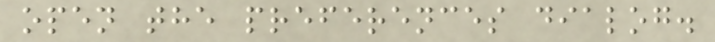open the preferences dialog.
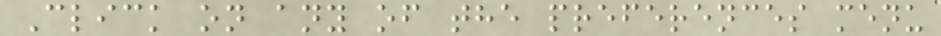Click on any of the preferences menu
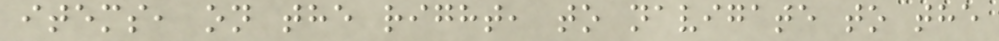items, on the right, to navigate to the
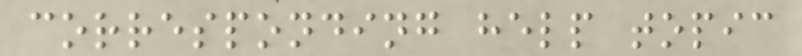corresponding help topic
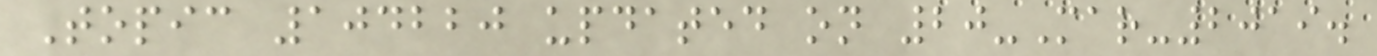Topic 104220 updated on 20-Mar-2019.
